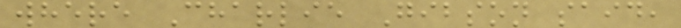where Charlie Gibson said,
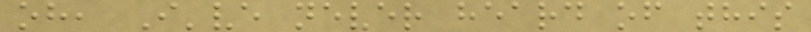oh, I've never heard of this
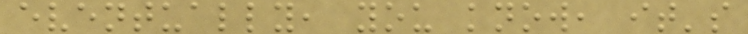eventually, you know, it's
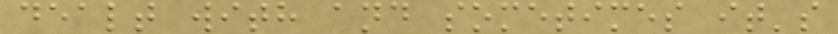dealt with and sometimes it's
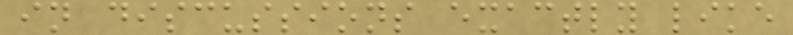in discussions exactly like
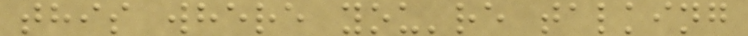this where you're talking
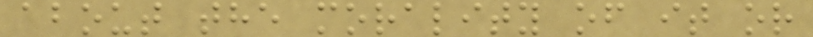about the morality of it or
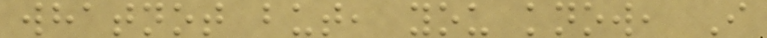whatnot but, you know, I
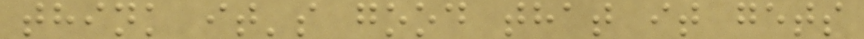think it's good that it gets
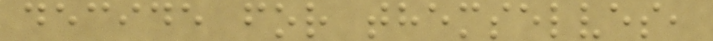decide for themselves,
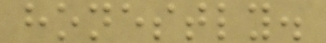honestly.
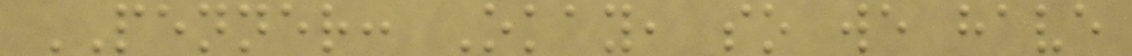PENNER: Okay, so we have
